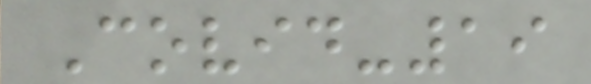Covid-19
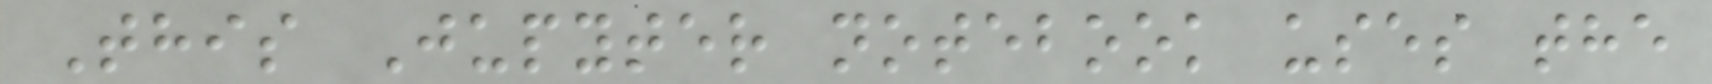This Jupyter notebook uses the
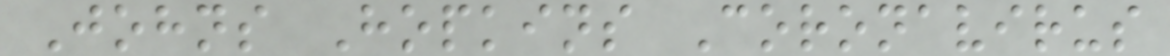Johns Hopkins Coronavirus
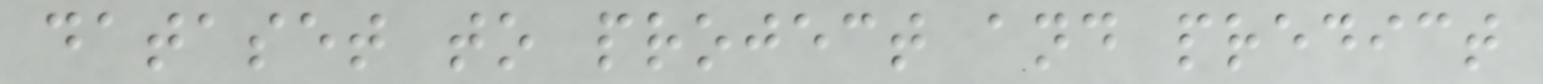dataset to project and predict
